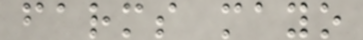farms mayo
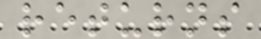returns
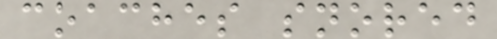coaches snored
